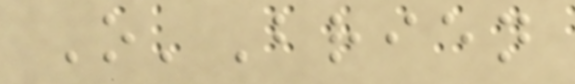O'Brien
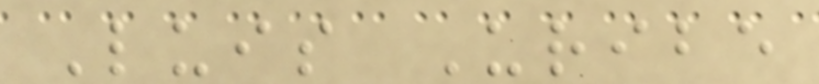Luis Uribe
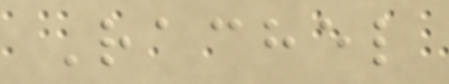Rachel
